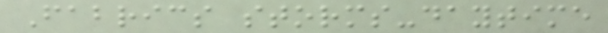Fabrics storms-daytime
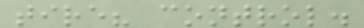tire? control.
